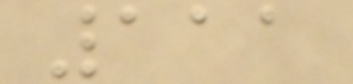111
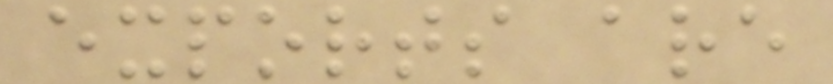exports are
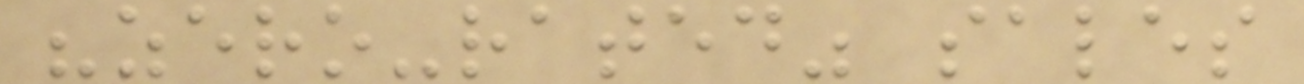"zero-rated" sales
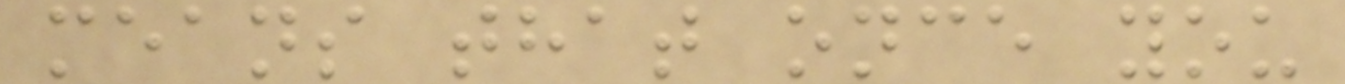means that once you
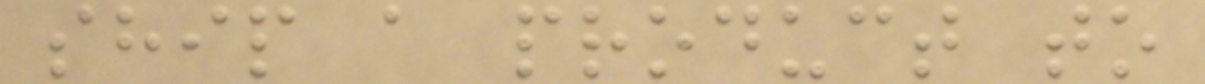ship a product to
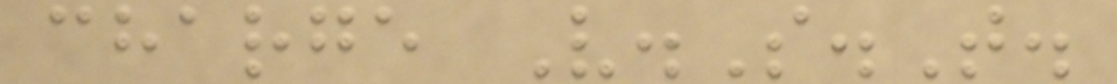charge V.S.T.
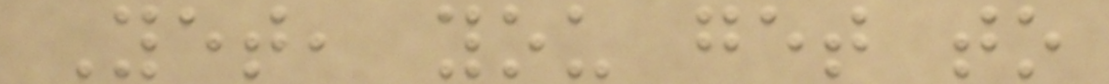Yet, you get to
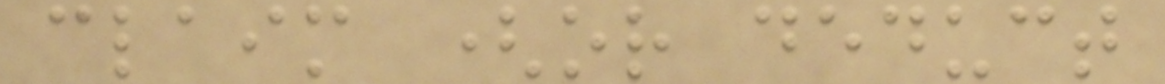claim (or deduct
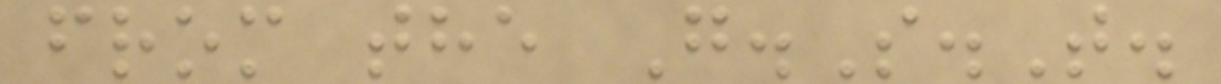from the G.S.T.
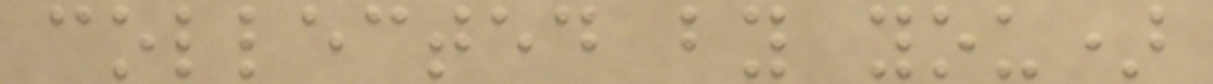collected by you)
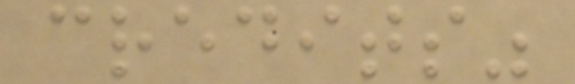credits"
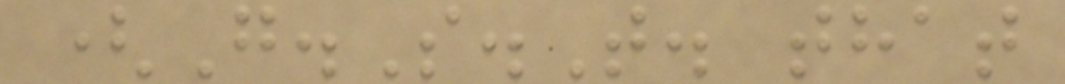(G.S.T. that
